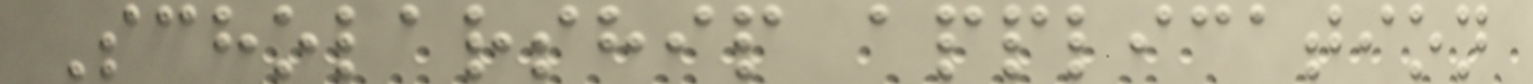Scholarship application
